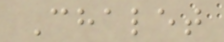Chalet
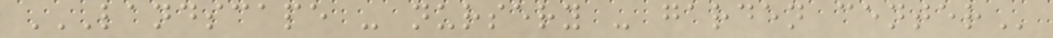LANDSCAPE - NURSERY - GARDEN CENTER
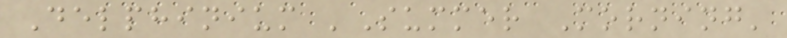Delphinium 'Summer Morning'
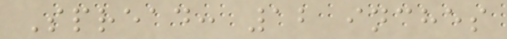Spread: 12 inches
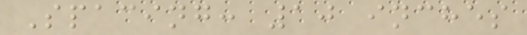Spacing: 10 inches
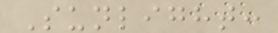Sunlight:
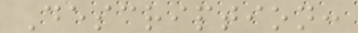Description:
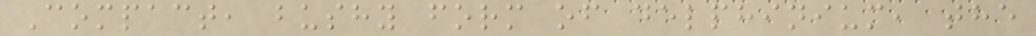Compact, bushy form of delphinium, the
